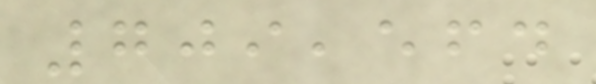709,564
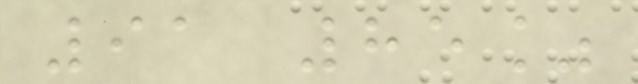91 85%
